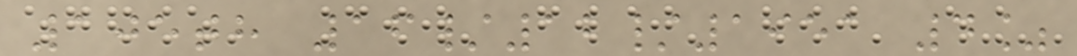105th 16/12/1951 4%
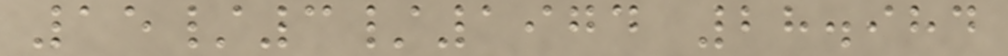15/3/1974 28.984
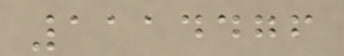1114476
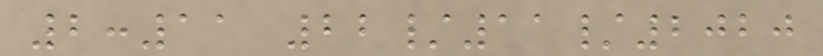2:11 22/11/2020
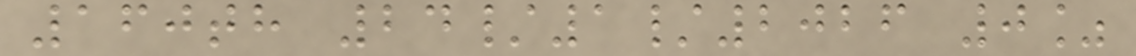160th 24/1/2026 0%
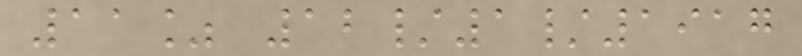11% 12/1/1917
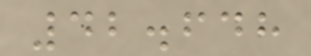42.648
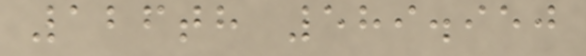126th 589.950
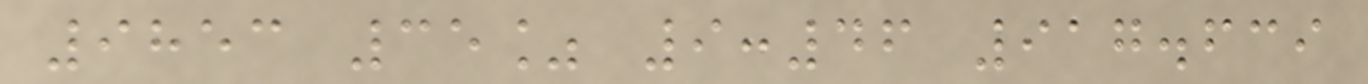9853 35% 9:46 917.639
